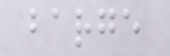barge
